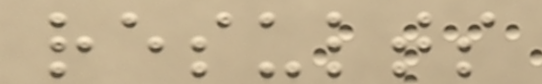results
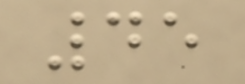45
